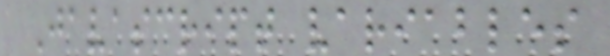Javascript variables
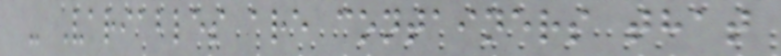- Variables are containers that
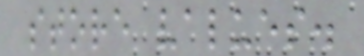store values.
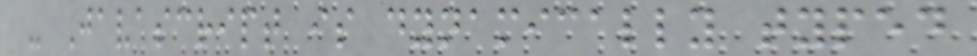- Javascript is dynamically typed
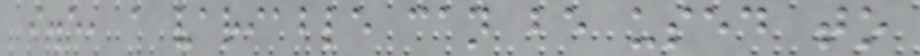i.e, a variable can be used to
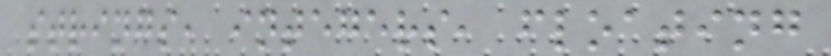strings, integers, floating
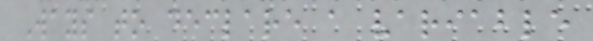Ways to declare a variable
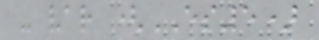- var (ES5)
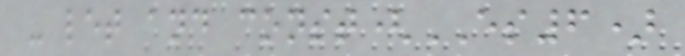- let and const(ES6)
